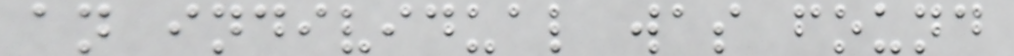an individual was found
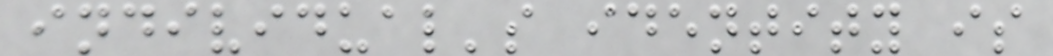individual's identity is
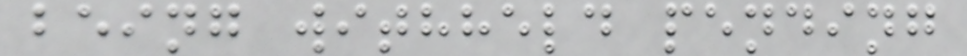being withheld pending
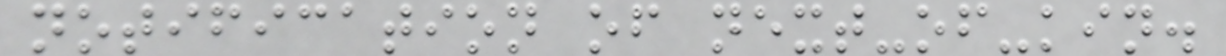notification of next-of-kin.
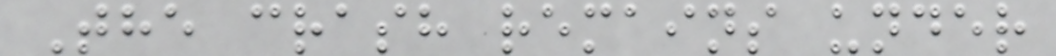The crash remains under
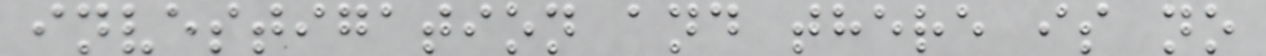investigation and there is no
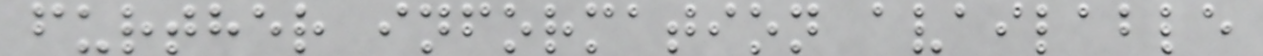further information available
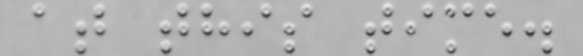at this time.
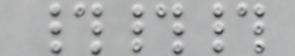###
